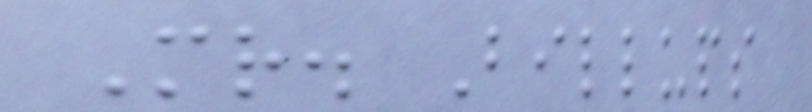Mr. Billups
